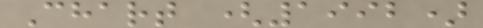Chart (1992)
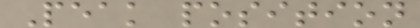Peak position
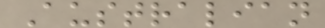Australian
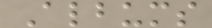Albums
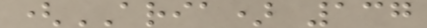(ARIA) 137
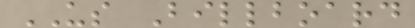US Billboard
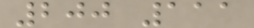200 111
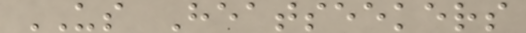US Heatseekers
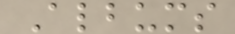Albums
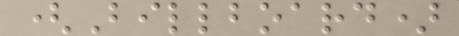(Billboard)
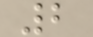2
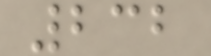232
